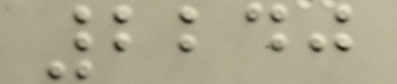2240
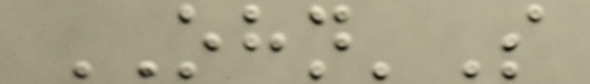OHN'S
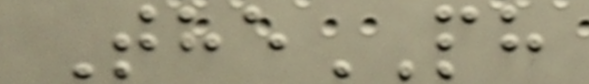ThePH
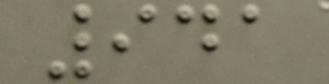941
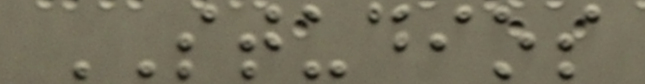STUDIOS
